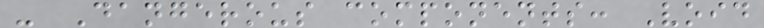- Dangerous components: Void
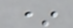*
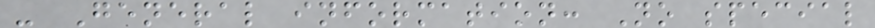- General information: No special
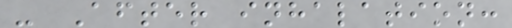- After inhalation:
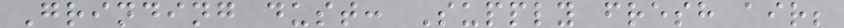Grinding dust: Supply fresh air;
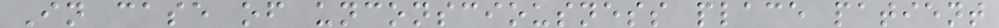In case of unconsciousness place patient
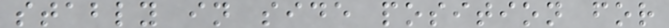stably in side position for
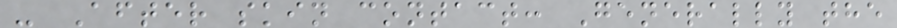- After skin contact: Generally the
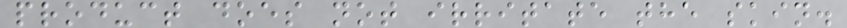product does not irritate the skin.
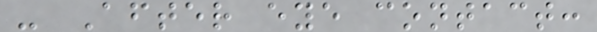- After eye contact:
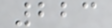223
